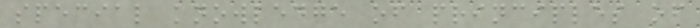special knowledge of principles of
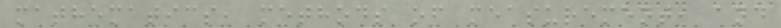mathematics, methods of measurement, and
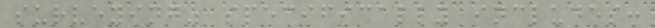surveying" specifically includes:
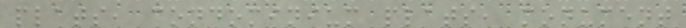plats, condominium plats, monument
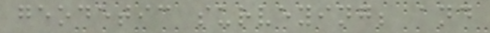geodetic surveying; and
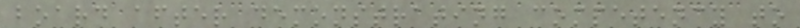board after demonstrating competency to
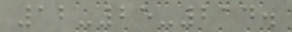12-25-214.
